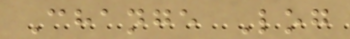Change Log
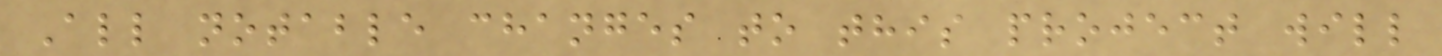All notable changes to this project will
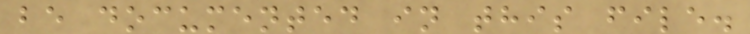be documented in this file.
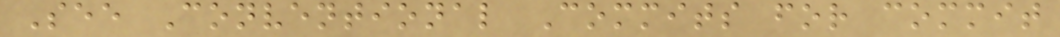See Conventional Commits for commit
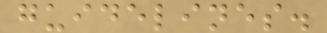guidelines.
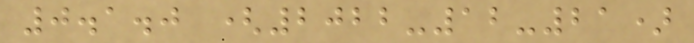0.1.0 (2022-12-21)
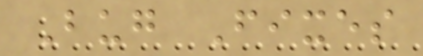Bug Fixes
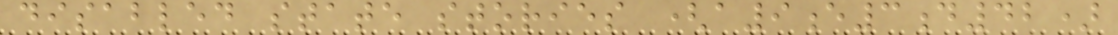disabled state stories (a9e3d42)
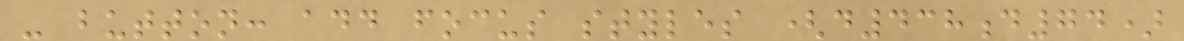- button: add focus styles (d438d74)
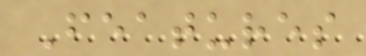Features
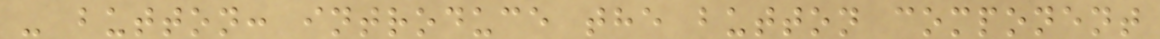- button: introduce the button component
